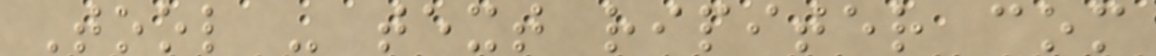Tool - text ripiter com
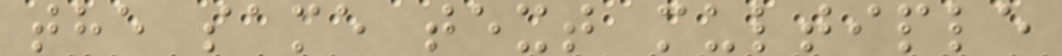the same text multiple
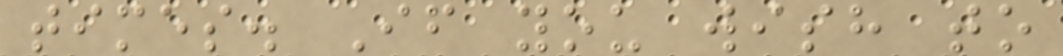times. If you wish to
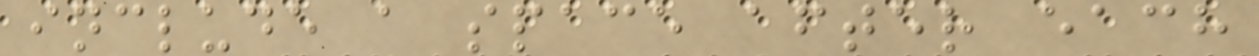include a space after each
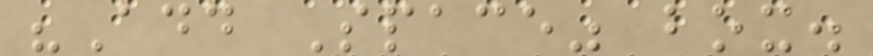"Add Space" box.
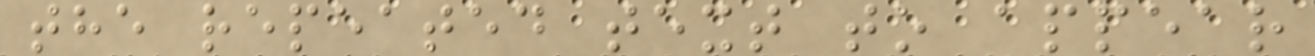the repeated text to appear
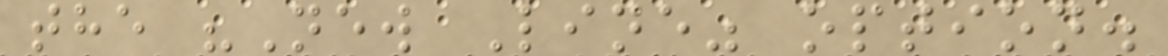the "New Line" option.
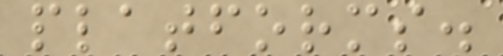platforms.
